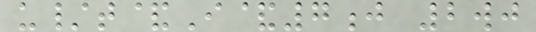u/t&I&7j 2wj
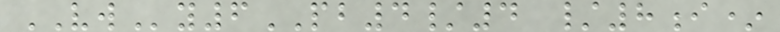VWy6PB4/4 /8i*
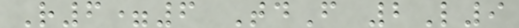R6=6 TdF 2L9
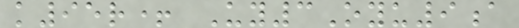k95r+ Uy3Oyu9a
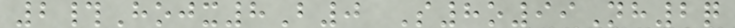2#Hojx8B0 S8o99Nh2q
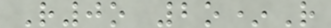R0o 2o*R
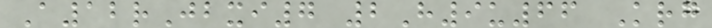A12rJbxi7 2H9u66 Krg
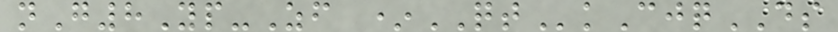nG8Yp-Zf *QTkCjqDS
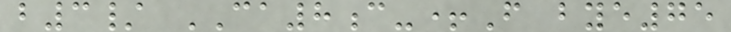b3/ CA8c-+F bye75
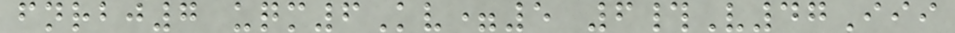fnrbj7 uqm6Kv=5 6#V47Iii
